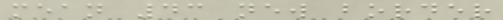mean 43 new border
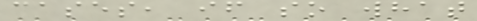cases, if so what
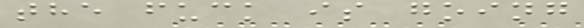the fuck is going
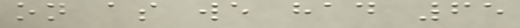on as we had 65
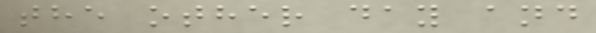the other day and
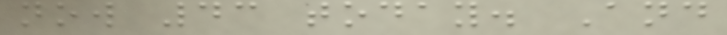now 43 today. And
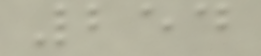254
